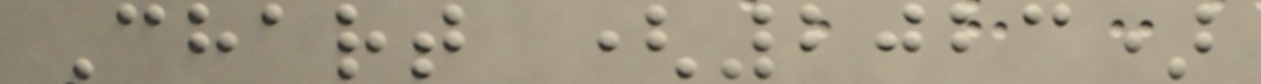Chart (2023)
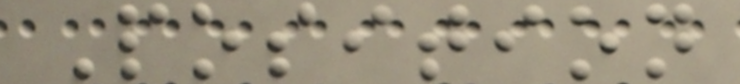Position
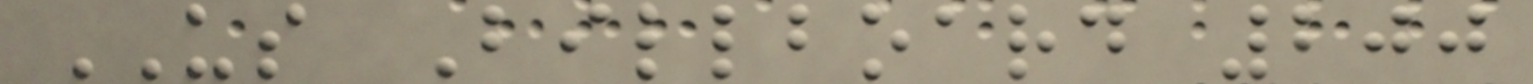US Billboard 200
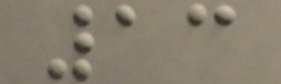13
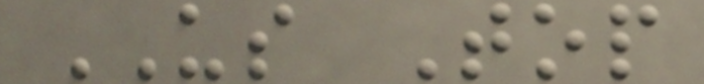US Top
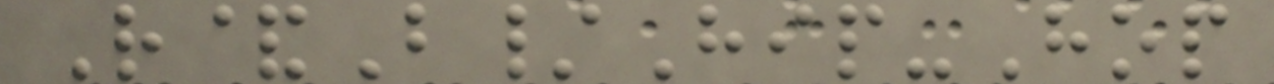R&B/Hip-Hop
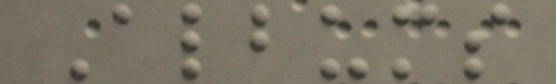Albums
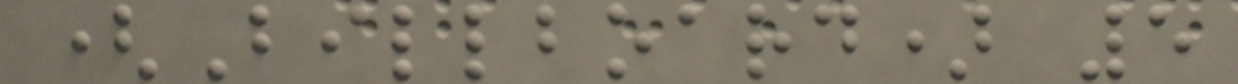(Billboard) 5
